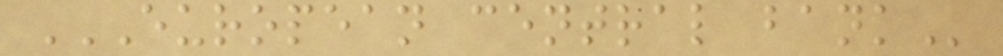EUROPEAN CENTRAL BANK
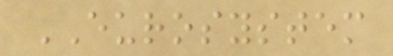EUROSYSTEM
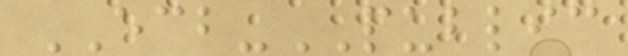ECB-PUBLIC
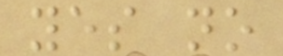yes no
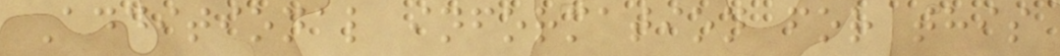Additional information for this
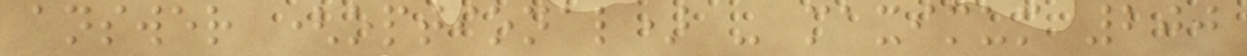answer (optional) - maximum 200
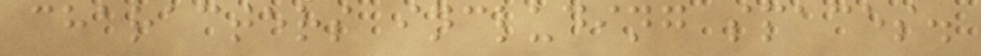characters including spaces.
